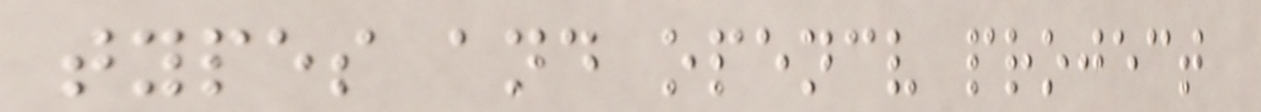types and opencv project
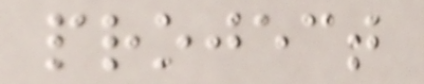project
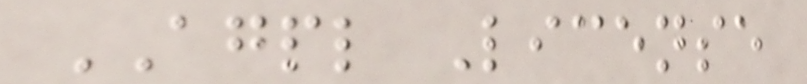AGPL License
